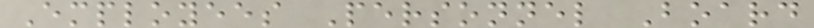Employees Personnel Board
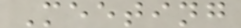Meeting
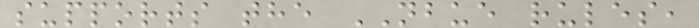supports the NBUE rules,
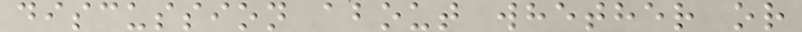discussion about whether or
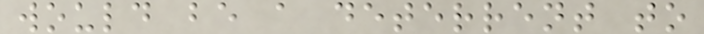would be a deterrent to
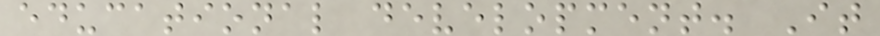educational development. It
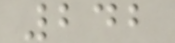242
